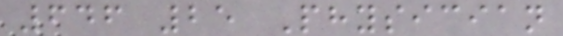646 25 Physician
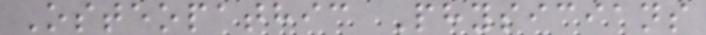Osteopathic Physicians
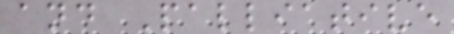and Palliative
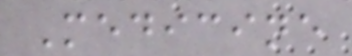Medicine
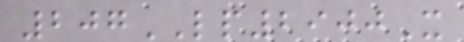207LP2900X
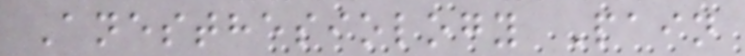Anesthesiology Pain
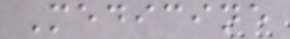Medicine
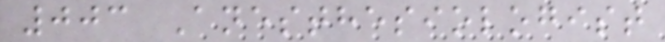003 Anesthesiologist
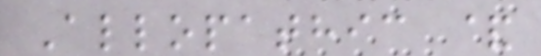Allopathic &
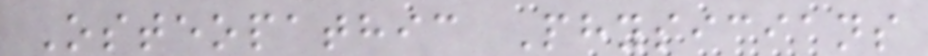Osteopathic Physicians
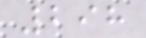298
